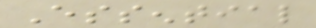Essential
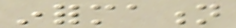information
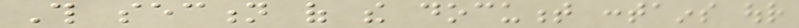This section of the document contains our
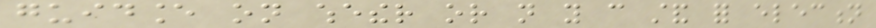guidance on whether or not you can stand for election
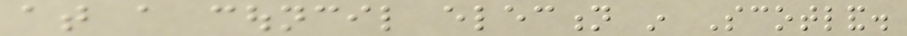at a council election in Scotland.
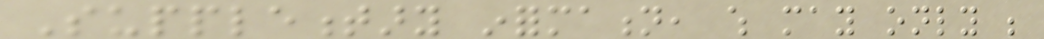Supplementary information, which may only be
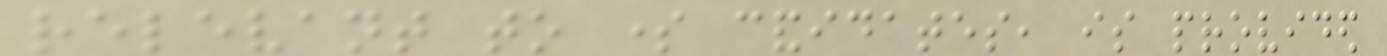relevant to some candidates, is provided
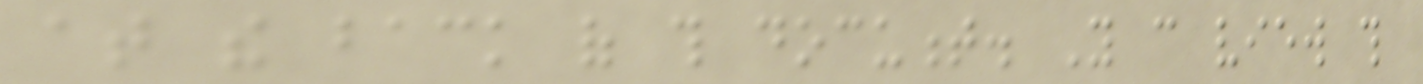at the back of this document. You can view this
